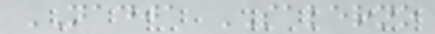NADJA SALERNO
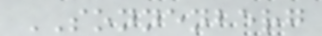SONNENBERG
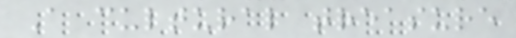A cultural treasure
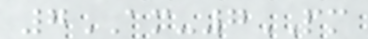7AM-7PM
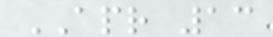APR 13
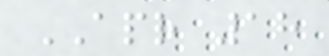APR 18
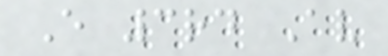E 3rd Av
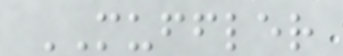MUFFLER
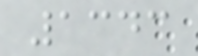1343
